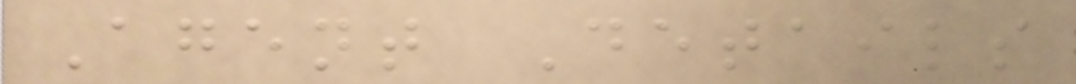Agent Details
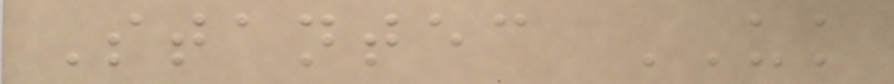Stantec UK
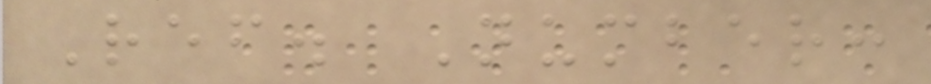Ref. Number:
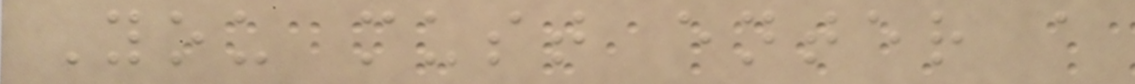You must enter a
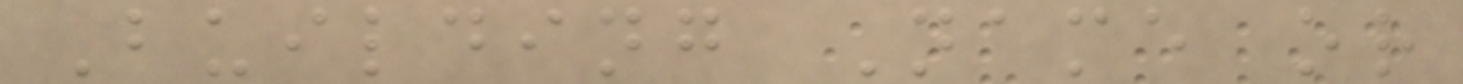Building Name or
